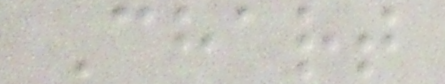Chart
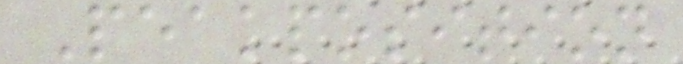Peakposition
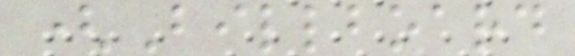(Billboard
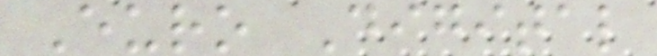Euro Digital
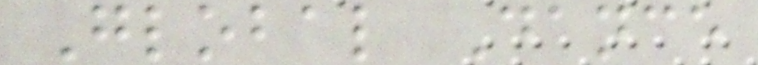Global Dance
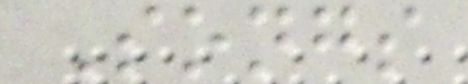Songs
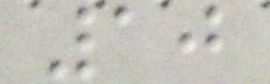10
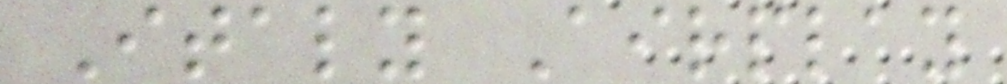Italy Airplay
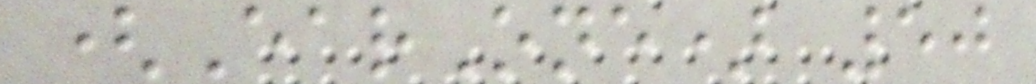(EarOne) 50
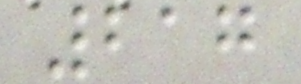217
